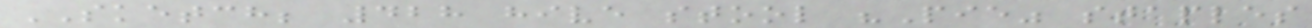SKETCH; 428 hive stool "Pie" staples
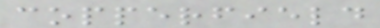copperfield
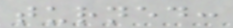turned:
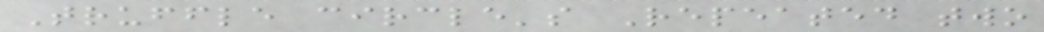Truffle circle's Repeated two
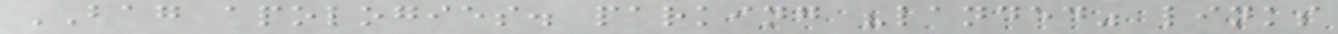BAG apologies. parking "landed" links
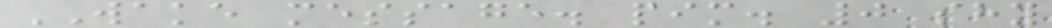WAKE message. pim. 0 shy
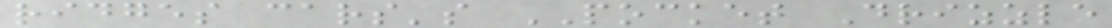ridges cars's POCKET Drizzle
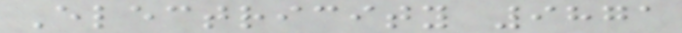Electricity 9871
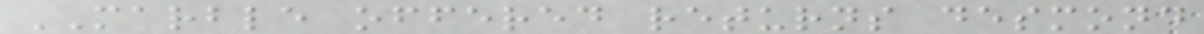MARBLE offered returns desmond
